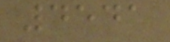4541
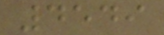4549
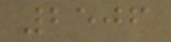2506
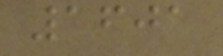1601
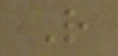R
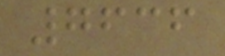7636
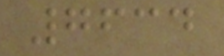7634
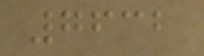7632
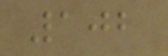102
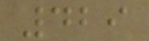429
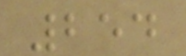254
